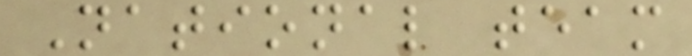National team
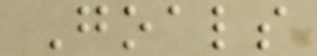Goals
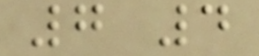7 4
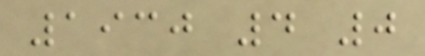1930 4 0
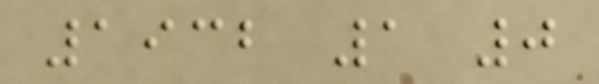1932 1 0
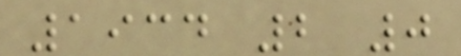1934 2 0
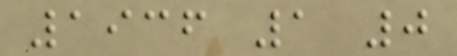1936 1 0
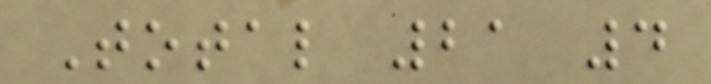Total 21 4
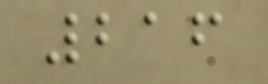216
